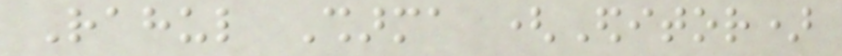Rahul Sharma (Editor)
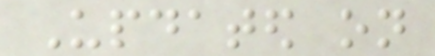Updated on
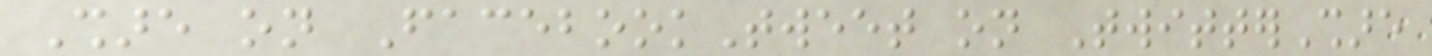Share on FacebookTweet on TwitterShare
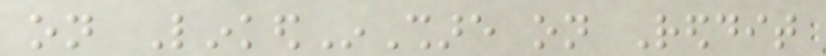on LinkedInShare on Reddit
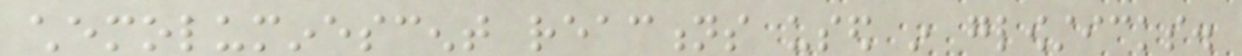chemoluminescent reactions used in glowsticks.
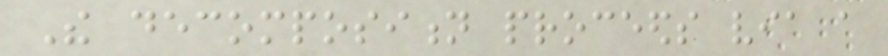The decomposition proceeds via a
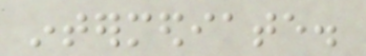intermediate.
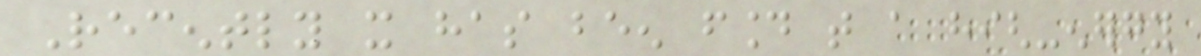Recently it has been found that a high-energy
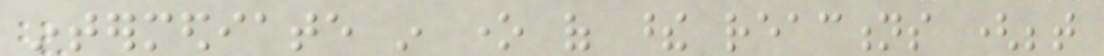intermediate in one of these reactions (between
